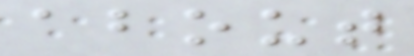about
